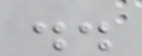..
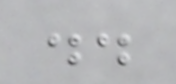..
